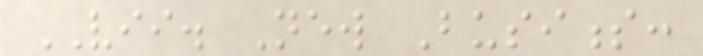VII. New Business:
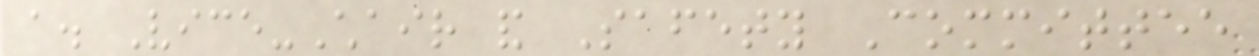a. Vice-Chair and Safety Committee
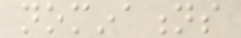nominations
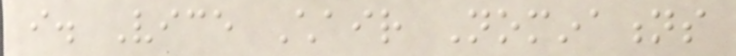i. Vice Chair Nominations
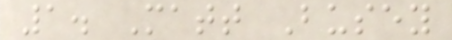1. Matt Busey
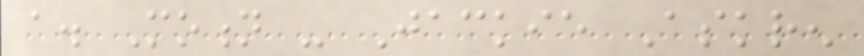a. Motion - Jackie Askren
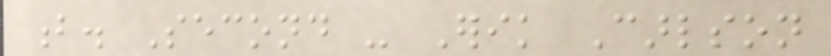b. Second - Erik Carlson
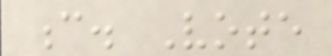c. Vote
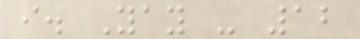i. Yay - 12
